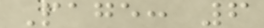Page: 6
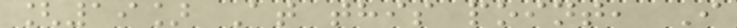[19] At this point, I
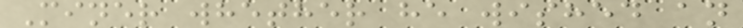Miner whether he wished an
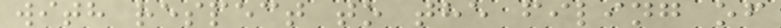with respect to the filing of
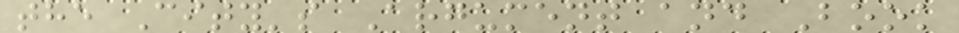the City's Argument and Book
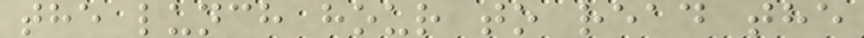the lunch hour to read the
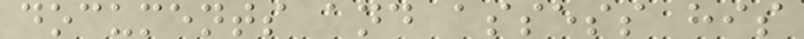documents and assess his
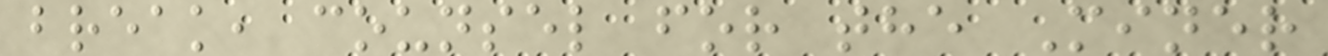break, counsel for the Miner
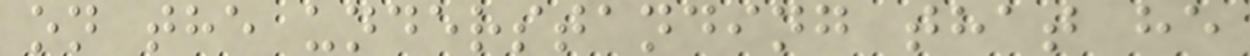on the understanding that he
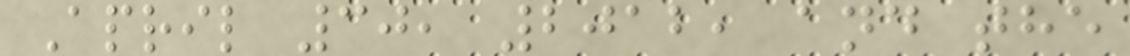April 30, 2012, and the
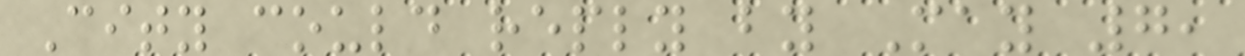City could reply by May 7,
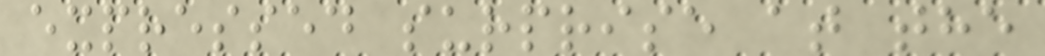expressed surprise at the
